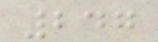247
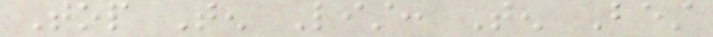Top Ten List: Ten Best
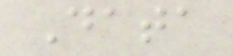Data
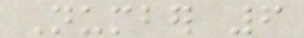Number 6
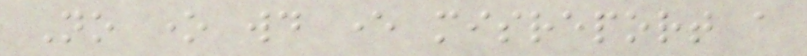No one would ever misreport a
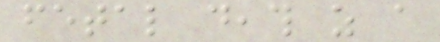fetal death as a
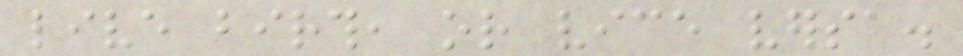live birth, or vice versa.
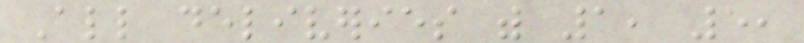All deliveries with 1, 5,
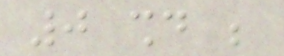0 should be
